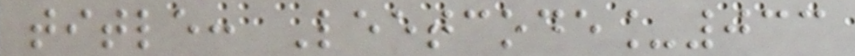title: Leetcode_033
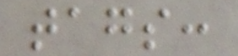tags:
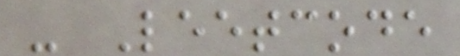- Leetcode
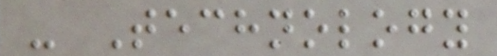- Technology
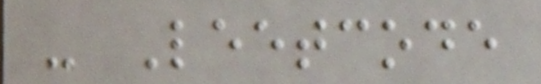- Leetcode
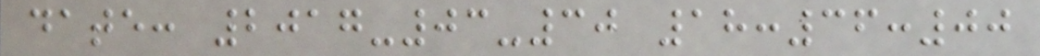date: 2017-03-30 18:36:00
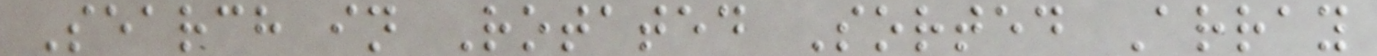Search in Rotated Sorted Array
